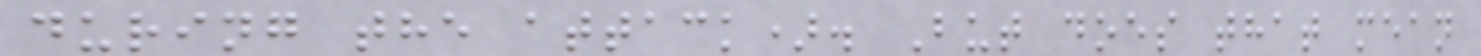during the attack). But does that mean
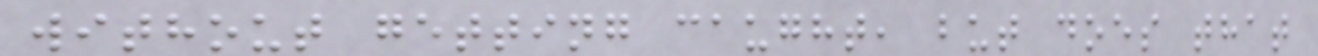without getting caught, but does that
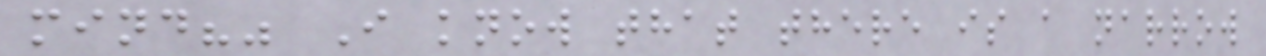mind?" I know that there is a narrow
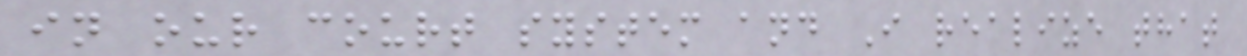in our court system and I realize that
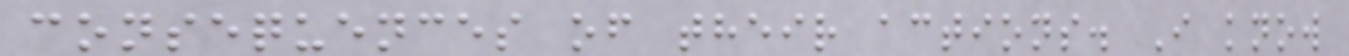consequences of their actions. I know
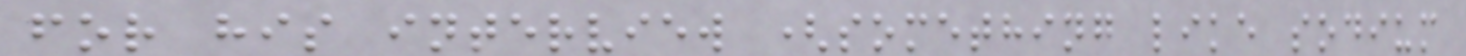for his interview (something like sodium
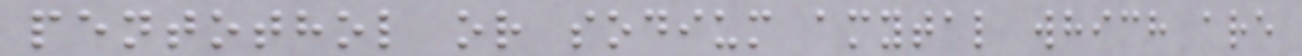pentothol or sodium amytal which are
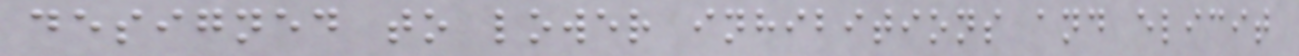designed to lower inhibitions and elicit
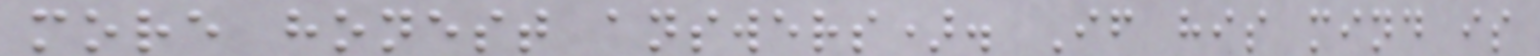more honest answers). If his mind is
